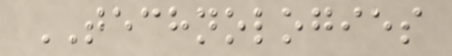TECHNOLOGIES
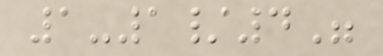1-1/4"
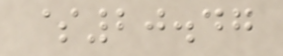$20.47
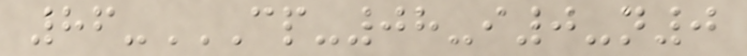86-CP-08-I0-N0
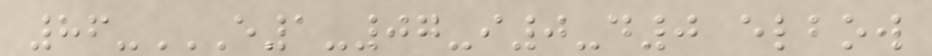86-E1-07-I0-D0 ELBOW
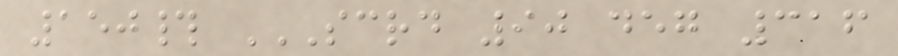150# SCRD 90 DEG 316
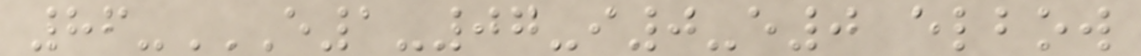86-E1-07-I0-E0 ELBOW
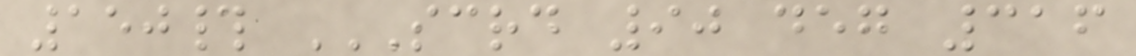150# SCRD 90 DEG 316
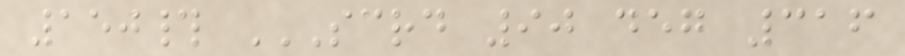150# SCRD 90 DEG 316
